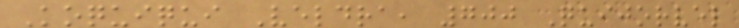Koquiqui Veldra, 700 Quijorvel
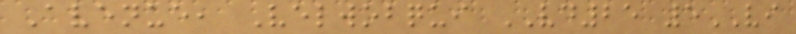Avenue, Velwobqui VD25 5VI
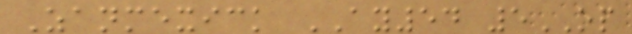Zanmexick AY54 5OP
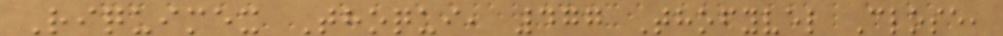Riquimex Thoqui, 477 Thofyvel Close,
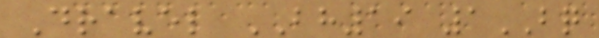Dravel BH19 1BQ
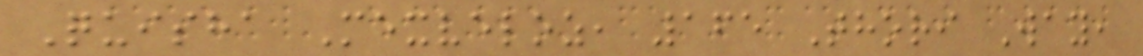Quisha Mexveloz, 165 Thori Way,
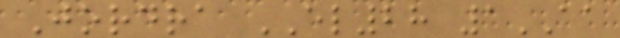Jordra EL28 1AA
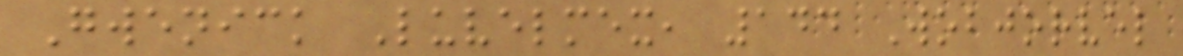Gwenick Luvelmex, 144 Wobjorvel
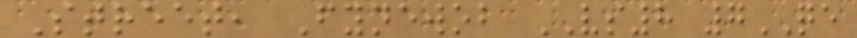Street, Fynewob VS8 7QE
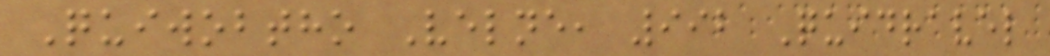Quiwobtho Velne, 992 Quidravel
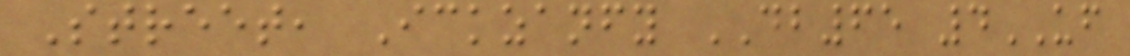Street, Ickzanfy DB65 4UF
